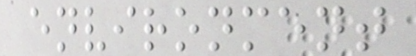environment
